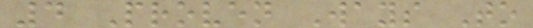4 Proven Ways To
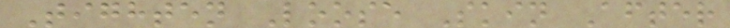Tighten Loose Skin After
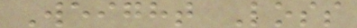Weight Loss
